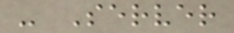- Server
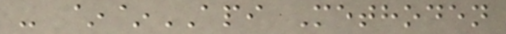- ~~API Methoden
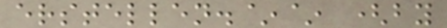erstellen.~~ (by
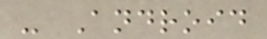- Android
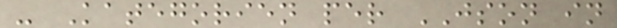- Kategorien per JSON in
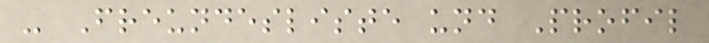- Freundesliste und Profil
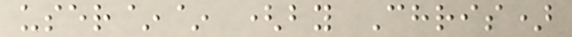user~~ (by Chris)
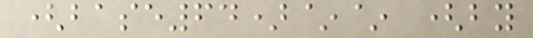(base64)~~ (by
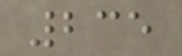235
